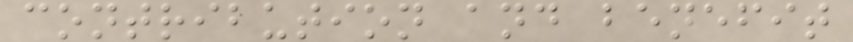contribution and benefit
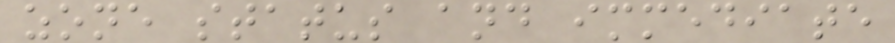zone status and immediate
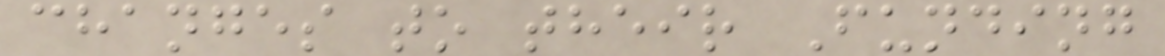changes to their Funding
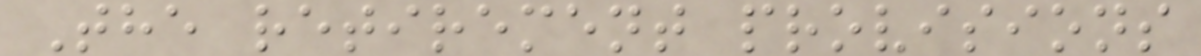The retirement provisions
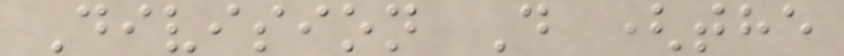Division D (the
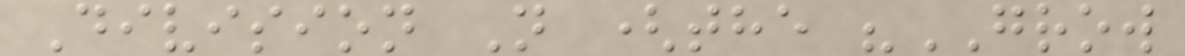Division N (the "GROW
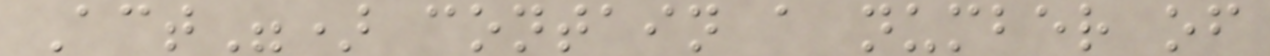Act") contain a number of
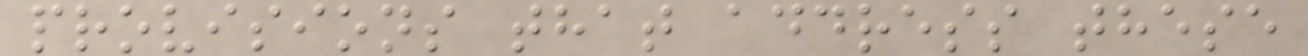provisions that address these
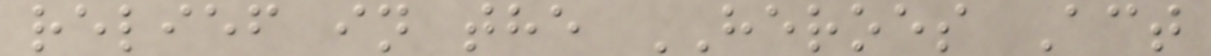relief in the HEROES Act
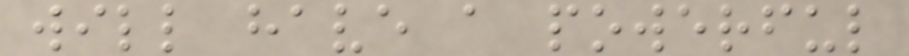will have a powerful
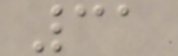31
